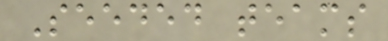Seeded teams
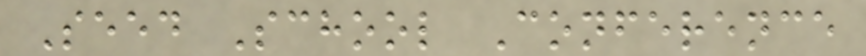Seed School Conference
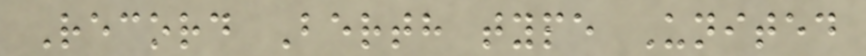Record Berth type United
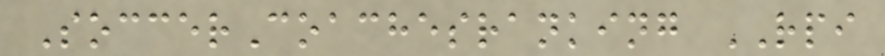SoccerCoachesranking RPI
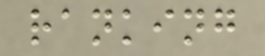ranking
